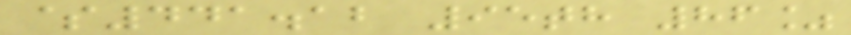$441.12 95th 86%
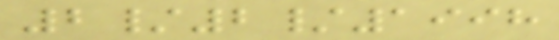2/2/1998
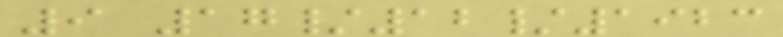9 17/12/1923
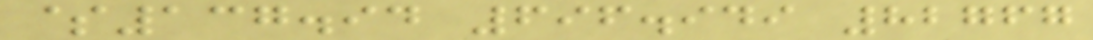$137.94 696.949 82767
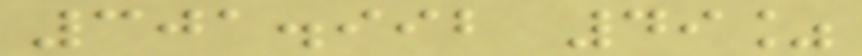301.992 49%
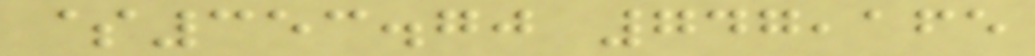$353.70 747,165
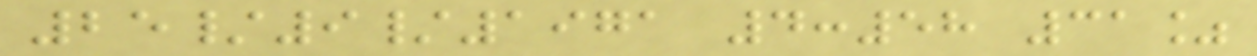25/9/1971 4:58 31%
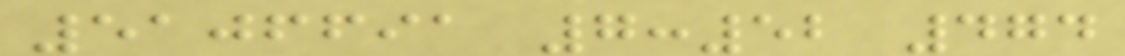5106691 7:52 474
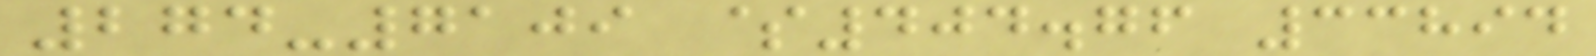274-7109 $404.76 33894
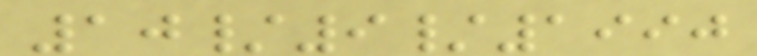10/9/1990
